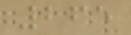265
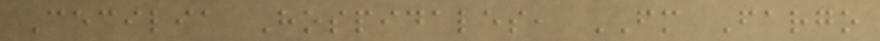Cecilia Hospidales, FM Fargo
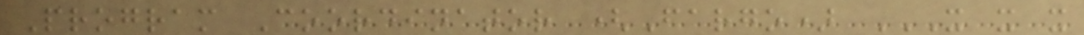Program Coordinator (Fargo) X X X
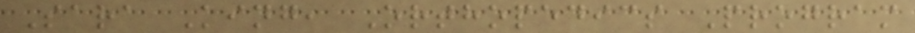Sara King, Orthopedics Program
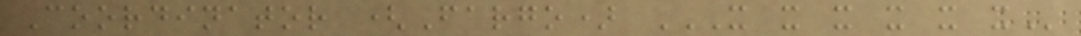Coordinator (Fargo) X X X X X X
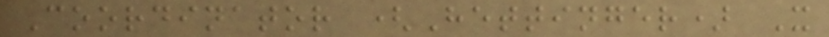Coordinator (Hettinger) X
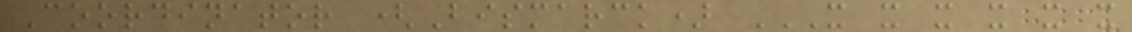Coordinator (Bismarck) X X X X X X
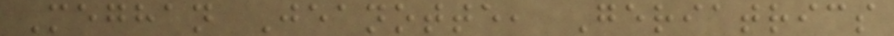Meghan Jeanotte, Geriatrics
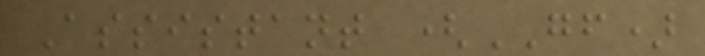Assistant (GF)
